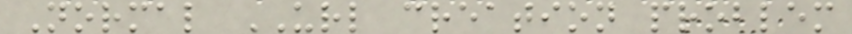Normal URL creation problem
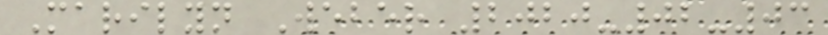Marilyn Weber 2020-02-03
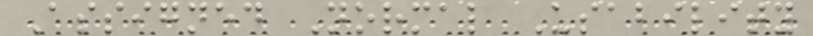Assigned Normal Usability
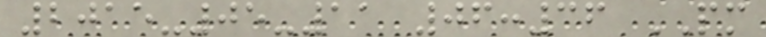2015-05-11 06:36 PM
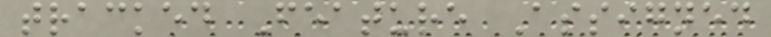tracked Feature Assigned
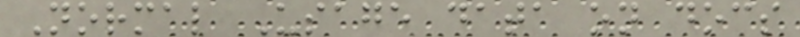Normal Usage data on docs
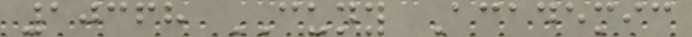10368 CUNY Academic
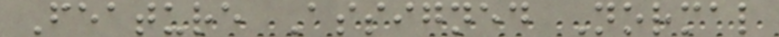Feature Assigned Normal
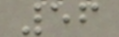56
